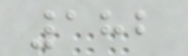182
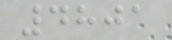4801
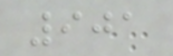901
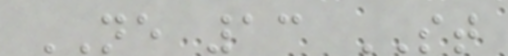NE 13 ST
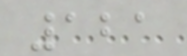121
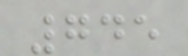745
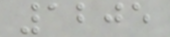1205
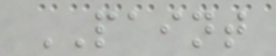PAINT
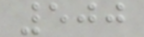500
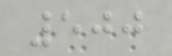500
